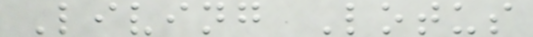Living Lotus
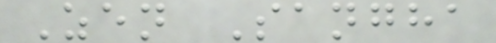Zen Sangha
